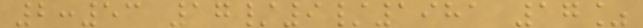2:53 17/9/1981 17%
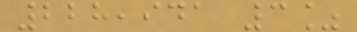228,941 3%
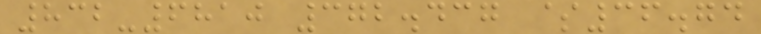832-6810 372.437 $36.74
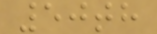50th
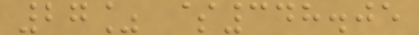27% $348.05
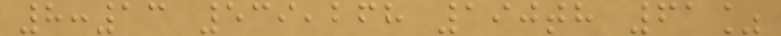8:13 539,268 190th 61%
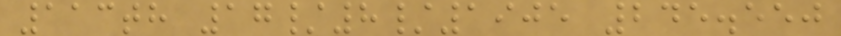113th 17/8/1905 245.550
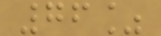76%
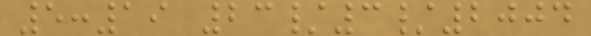5:19 23/3/2004
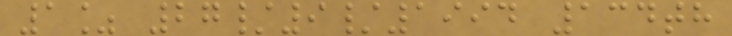1% 27/9/1994 134th
